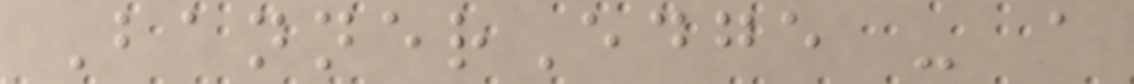BannerEdge - a
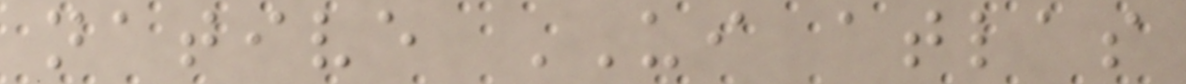native UI atlas
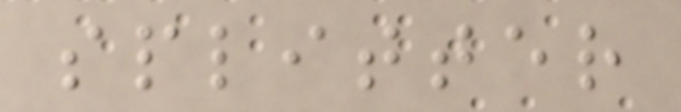splitter
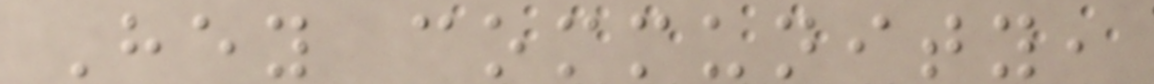Hey community,
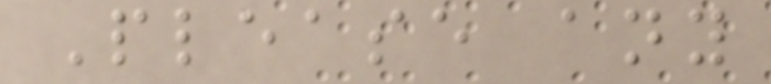Please any
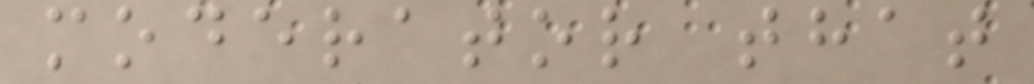moderator that
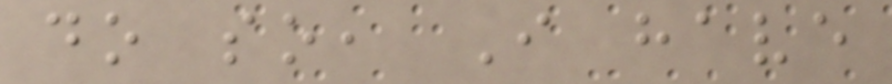do so, I have
